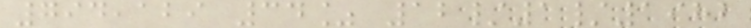794,129 34% 12/1/1982
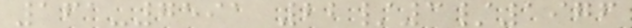161-7591 22/3/1976
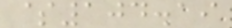$104.19
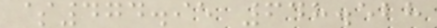$474.95 648.528
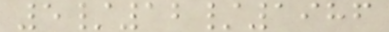5/12/1986
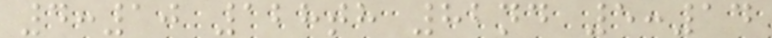4:10 128th 82nd 5:14
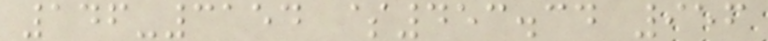146-3154 $453.34 956
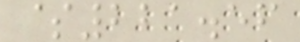$221.56
